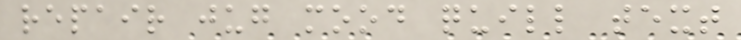repair jug mood quill text
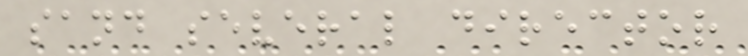sand several director
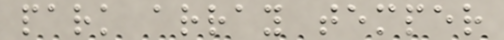park array temper
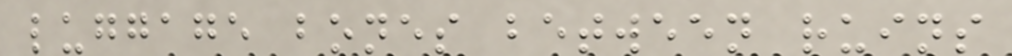luggage bones between ruins
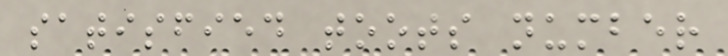satisfied toots number
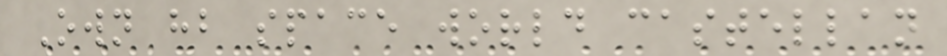Own hb space world castellan
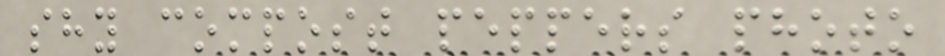shy compost peppers photo
